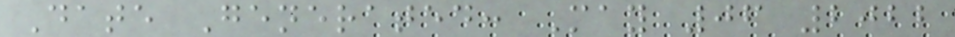Date Generated: May 06 2022
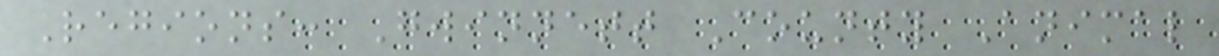Regions: Gwinnett County Animal
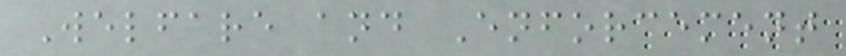Welfare and Enforcement
